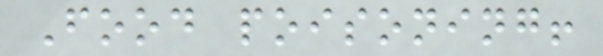Food poisoning!
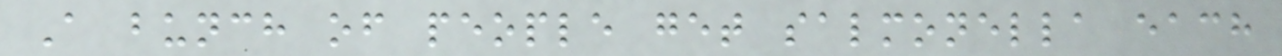A bunch of people get salmonella each
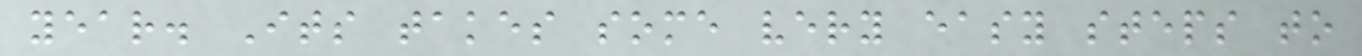year. Its takes some very easy steps to
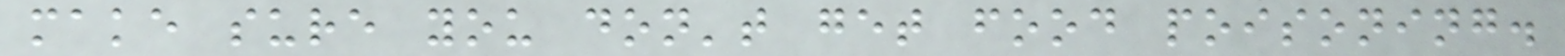make sure you don't get food poisoning.
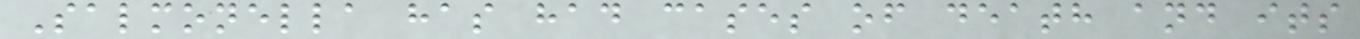Salmonella has had cases of death and its
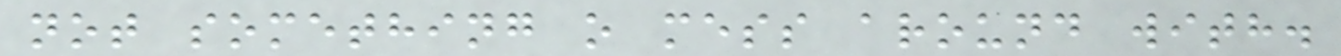not something o mess around with.
